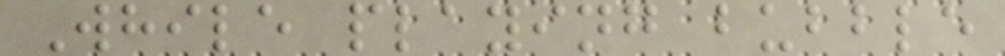While playing bubble
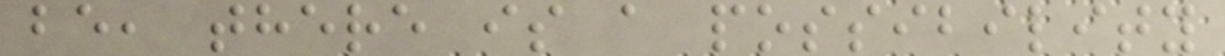be, there is a possibility
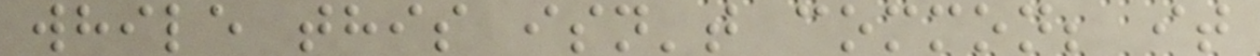while this isn't common; it
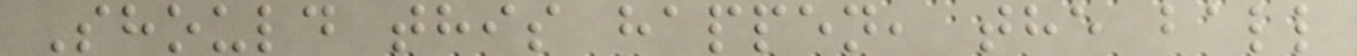Should this happen, the ball
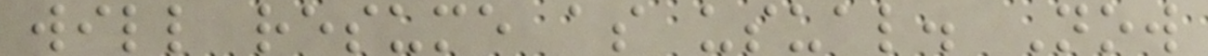will resume as usual. Now
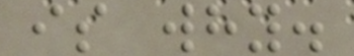is why.
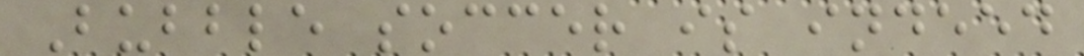Bubble soccer is indeed
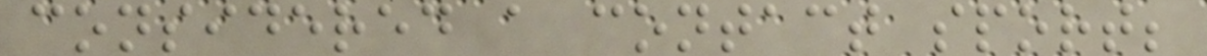considered a contact sport;
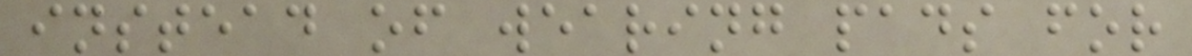instead of wearing pads for
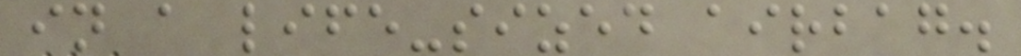in a life-sized airbag.
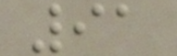91
